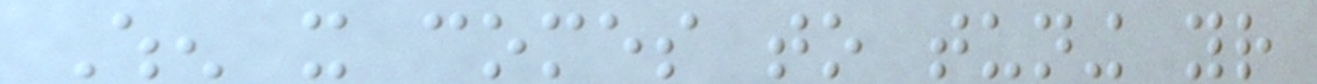When it comes to tuning your
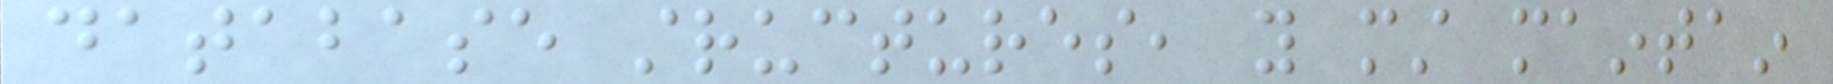database structures, you must maintain
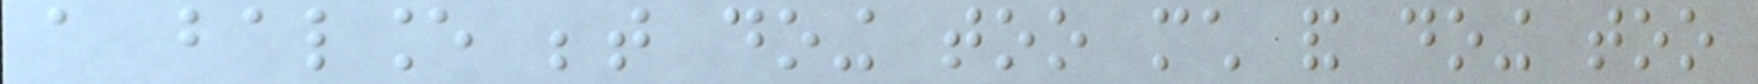a balance between doing too much and doing too
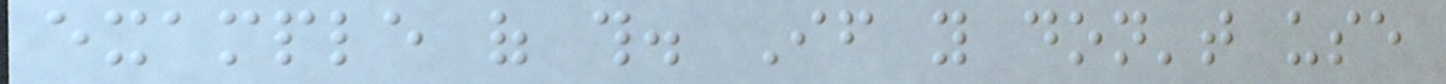example of this. If you don't use
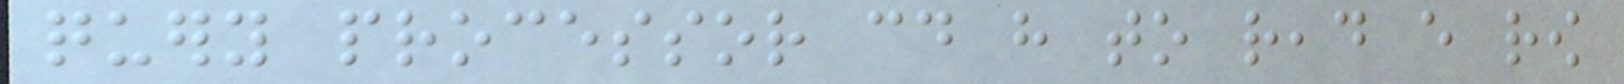query processor could have to read every row
